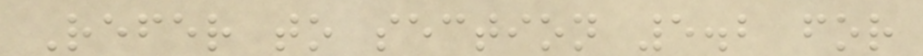Refer to section 5.2 for
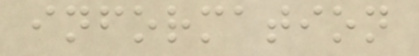information
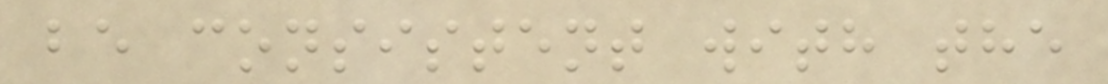be consistent with the
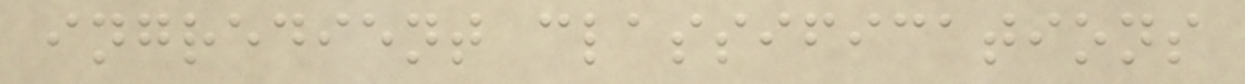ingredient classifications
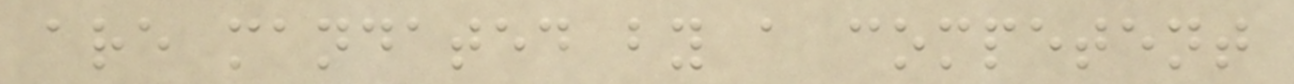are mandated by a competent
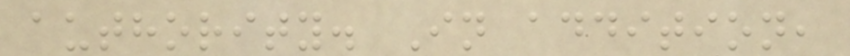authority. In addition,
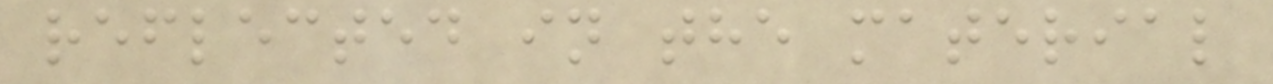reflected in the material
